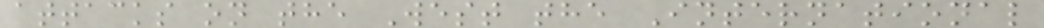attacks on the West the International
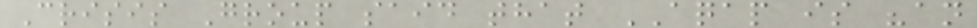Crisis Group said that AQAP is "an
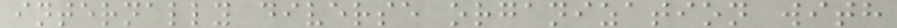internally diverse organization with
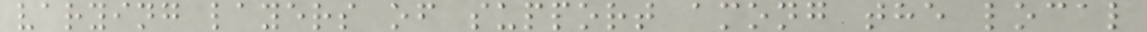varying layers of support among the local
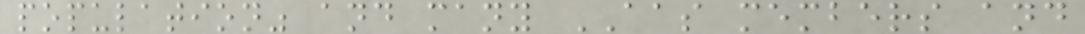population" and many AAS members and
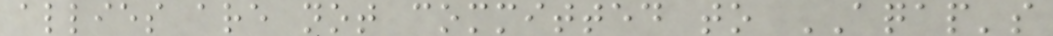allies are not committed to AQAP's
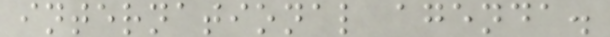international agenda.
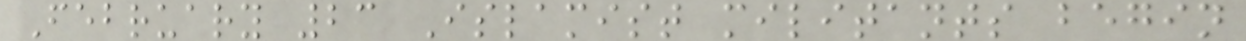February 23 Islamist militants begin
